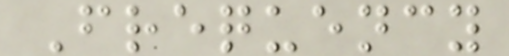Frequency
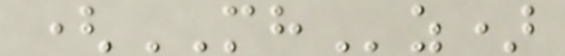(MHz)
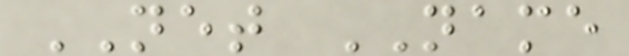NET NAME
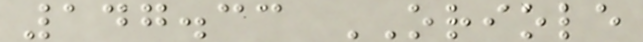147.33 ORIOLE
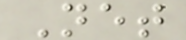Net
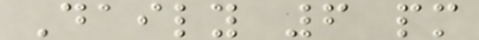Daily 6 pm
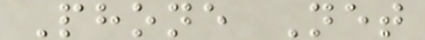Phone Net
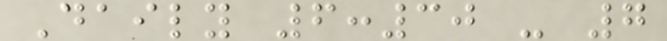Daily 6:30 - 7
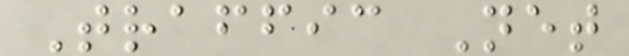Traffic Net
